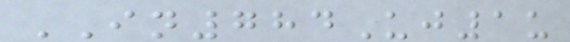IN784Uj1u
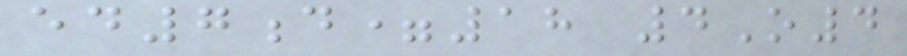ed7d=18 4O4
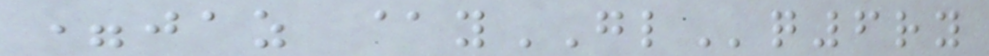=jaz @yGLq6ry
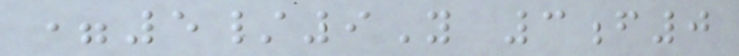=5/9Y 3f0
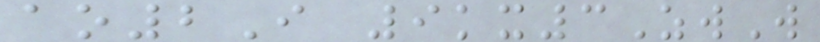ao2I 9kx3ZwW
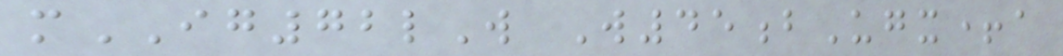mIG72lW W45bUgx+a
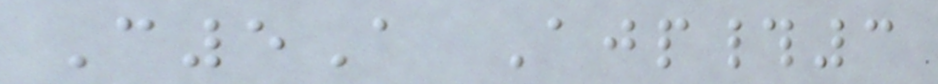C5A Ajp#3
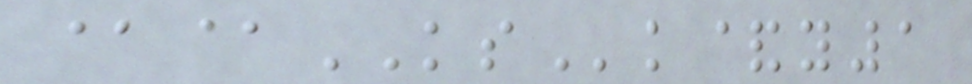@@KSk&y1
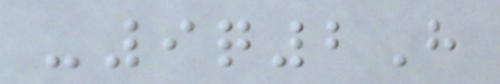-9q2H
